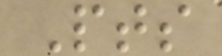Pts
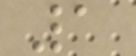1
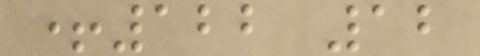+122 12
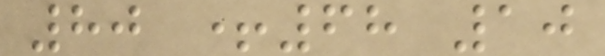80 +68 10
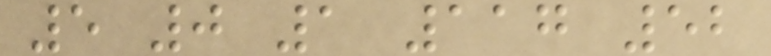5 0 1 117 52
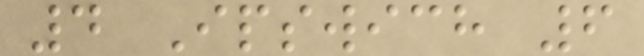4 Ipswich 6
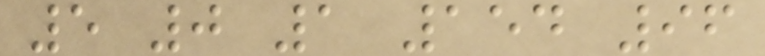5 0 1 154 96
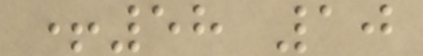+58 10
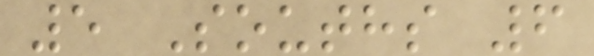5 Souths 6
